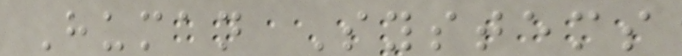Human Systems
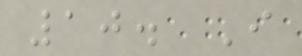10. I
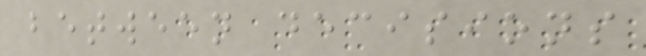between decisions
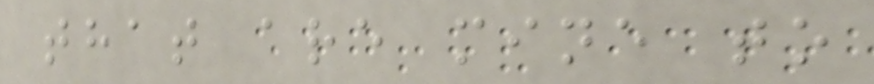that are mine to
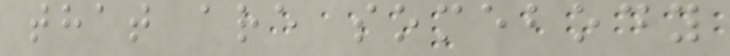that are somebody
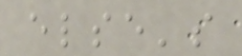else's
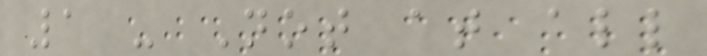1 - Not at all
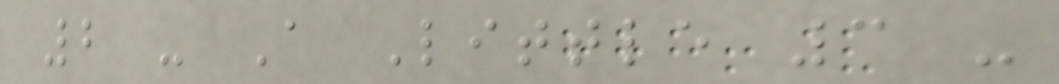2 - A Little 3 -
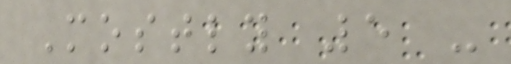Mostly 5 -
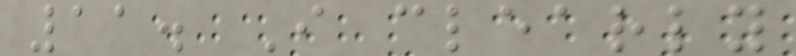11. I clearly
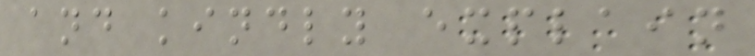and kindly explain
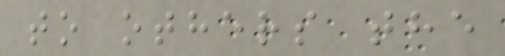to others the
